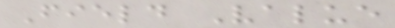Field Value
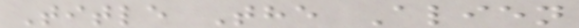Title The Alien
